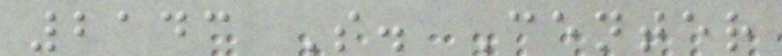2143 S. Center
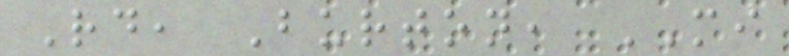Rd, Burton, MI
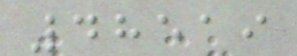48519
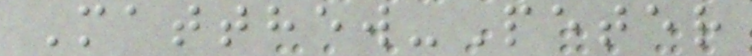Matthew-Peter
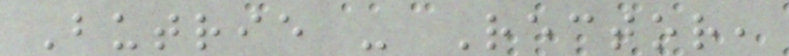Butrie - Rector,
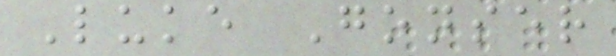Luke Gonser
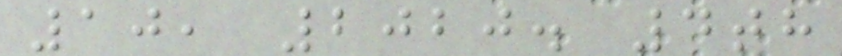10, 2020. 4th
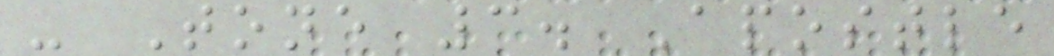- Tone 3. Apostle
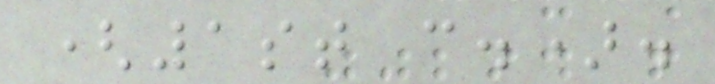(1st c.).
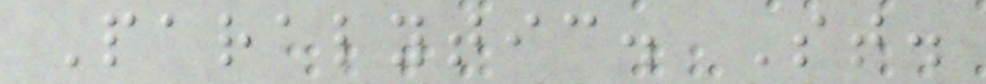Paralytic. St.
